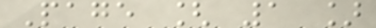Page [ 1 ]
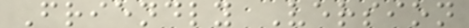Friendly Version
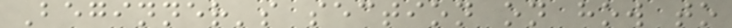Beginner's section on how to
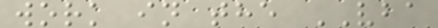work in the VBA
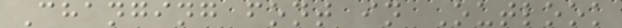Changing font in Outlook
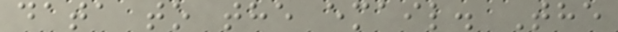data to the email. The
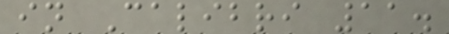in Calibri 11.
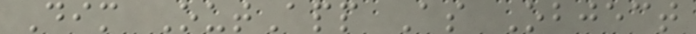Dim OutApp As Object
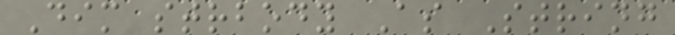Dim strbody As String
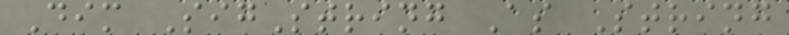Dim SigString As String
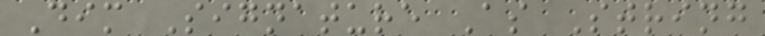Dim Signature As String
